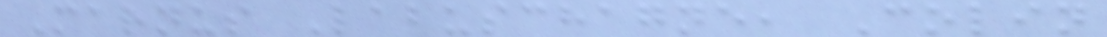Marnus Labuschagne, Colin
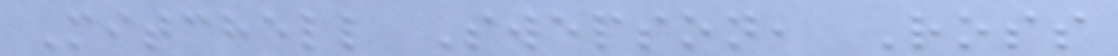Mitchell Swepson, Ross
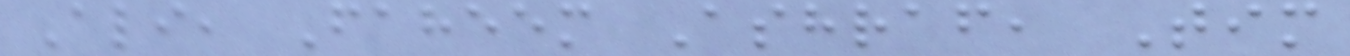Ali, Faheem Ashraf, Tim
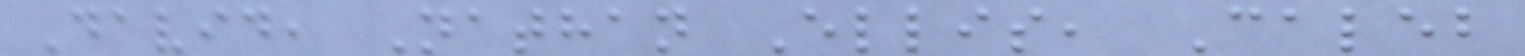David, Nathan Ellis, Caleb
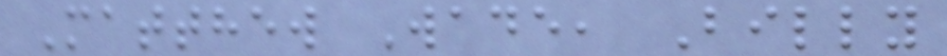Matthew Wade, Billy
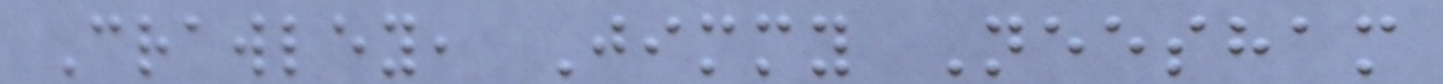Crawley, Jimmy Neesham
